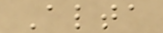Alta
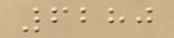6280
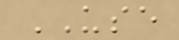USE
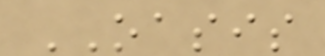OASIS
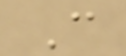C
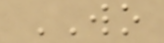WO
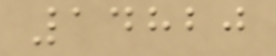14820
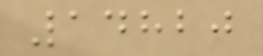14820
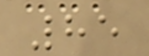85
